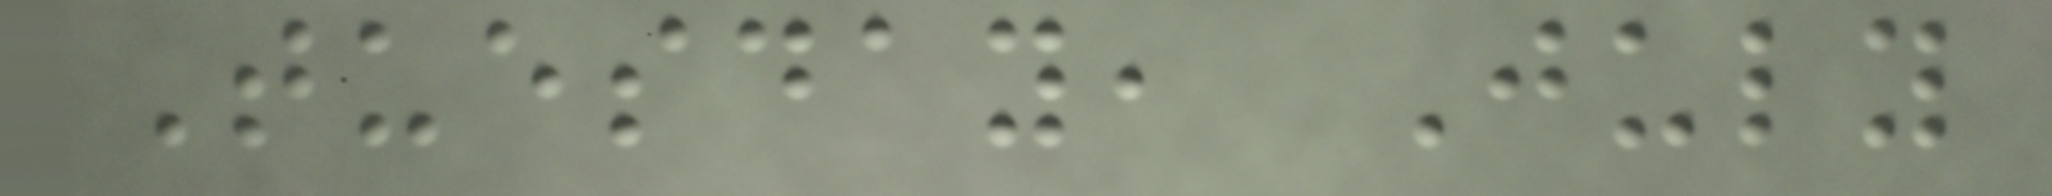Tuesday, July
